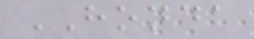HONDA
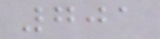701
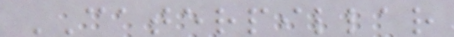CATERPILLAR
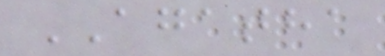AGATHA
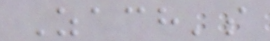Zach's
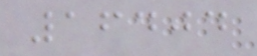16404
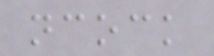ncock
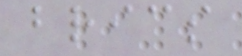brics
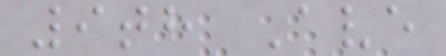9th Ave
